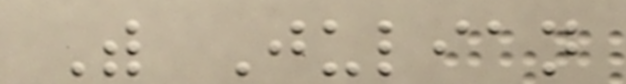With Julian
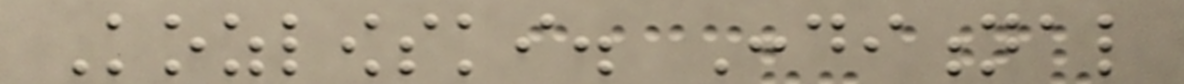Kozlowski. Conditional
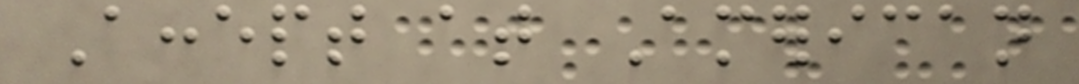Accept at American
